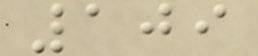109
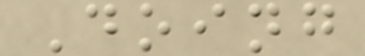Doing
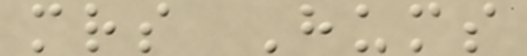mrs Hums
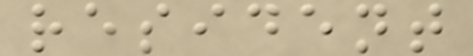resident
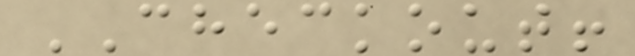CHECKOUT!
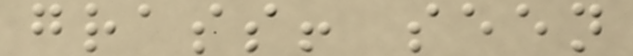grass! seen
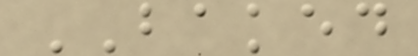BAKED
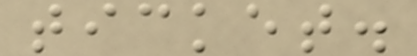ticket.
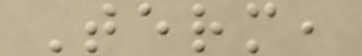Term,
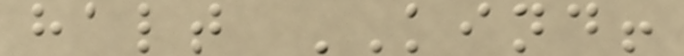halt KIND!
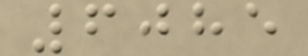6085
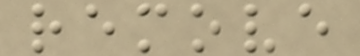remove
